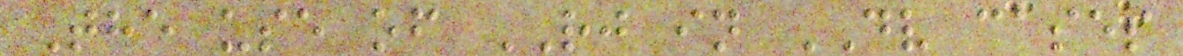The use of RJ in DV cases
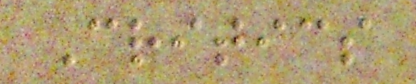Critics
